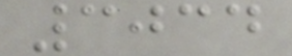3034
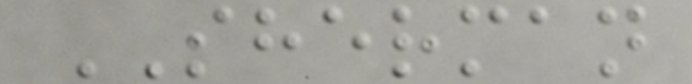SHERMAN
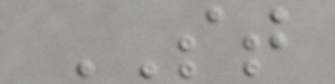ST
